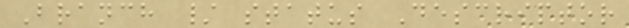Branch / status Descriptor
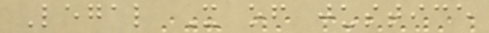Legal X of justice
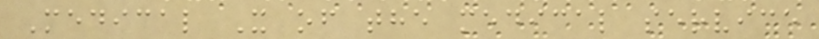Medical X of the medical service
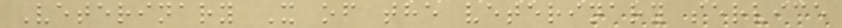Veterinary X of the veterinary service
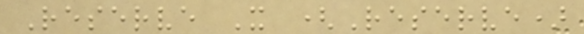Reserve X (Reserve)
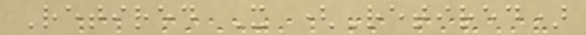Retired X (Retired)
